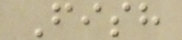Fish
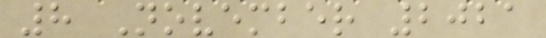8 November 2021
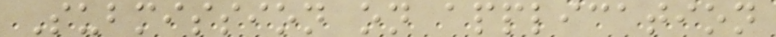Submission on application
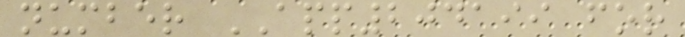number APP204199 for
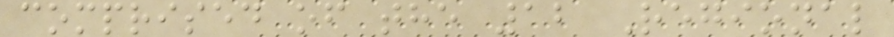comprised of the 12 Regional
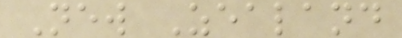New Zealand
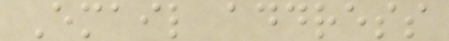Email address
